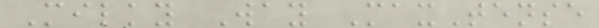Milky Way MaxTense
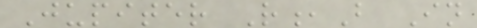Jupiter R,B In
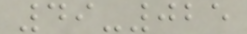49-025
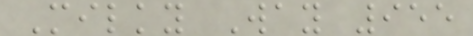Milky Way 955
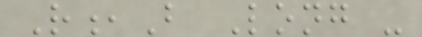R,B Long -
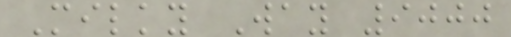Milky Way 9000
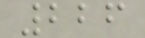226
